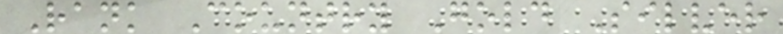Rank Country Gold Silver
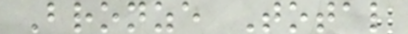Bronze Total
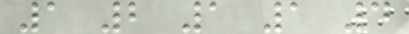1 2 1 1 4
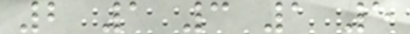2 1 3 1 5
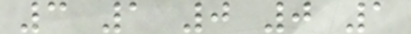3 1 0 0 1
